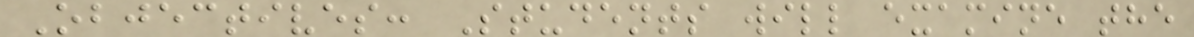Objectives: Students will examine the
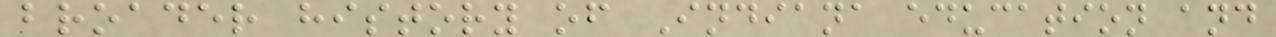broader history of Indiana education and
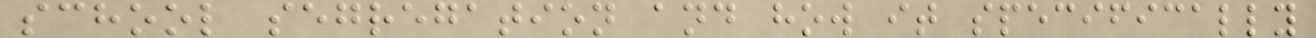school segregation and how it specifically
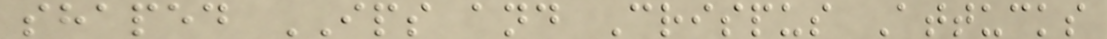shaped IPS and Crispus Attucks
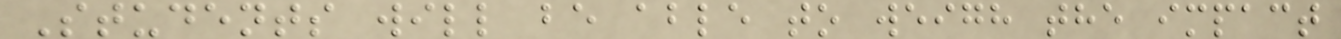Students will be able to weigh the impact
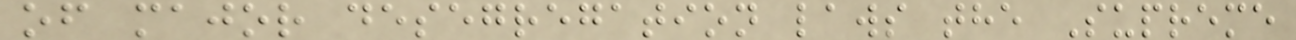of major desegregation laws the Supreme
